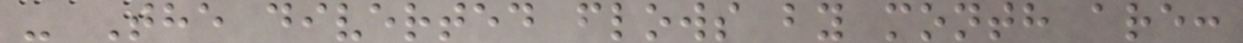- The diverted flows by month are:
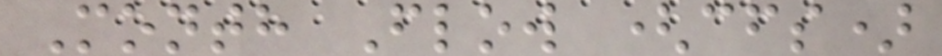Month Flow (cfs)
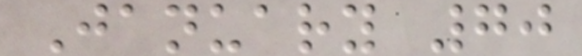January 70
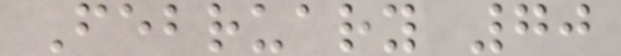February 70
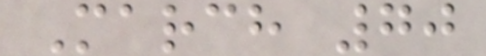March 70
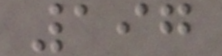197
